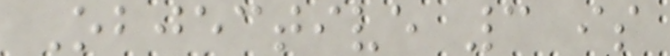Objective 3 is
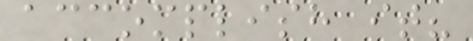accomplish it?
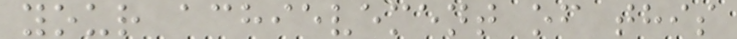your achievement of this
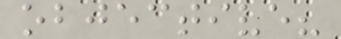objective?
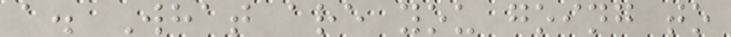a. What are you going to
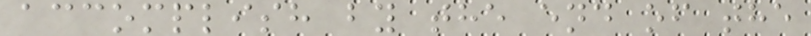accomplish by the end of the
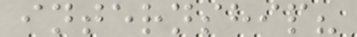internship?
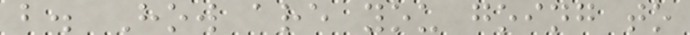b. How are you going to
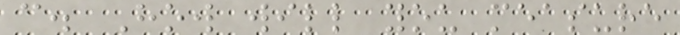c. How will you measure
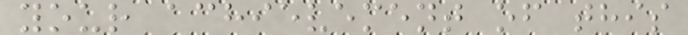your achievement of this
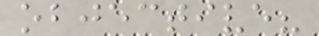objective?
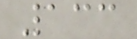133
